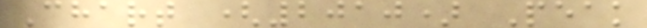Chart (2010) Peak
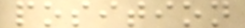position
